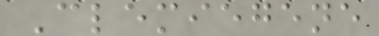Clemiegene
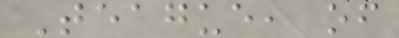Teague, of
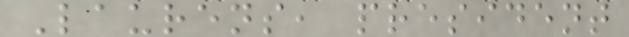Laurens, president
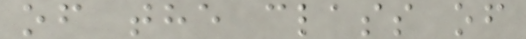of the class of
